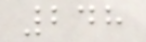248
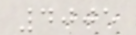4005
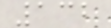132
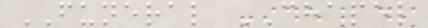FUNERAL CHAPEL
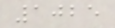1025
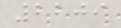2209
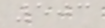503
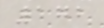172
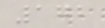172
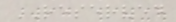RESERVED
